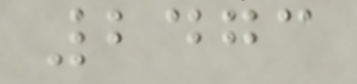2473
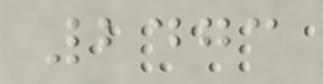2473
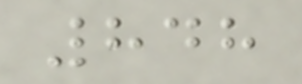848
